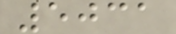5031
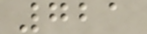721
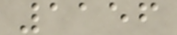1156
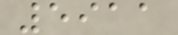5911
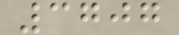3707
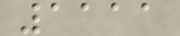1111
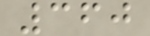360
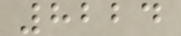8224
